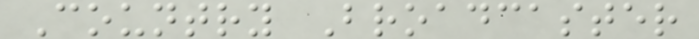Country Broadcaster
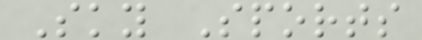Sky Sports
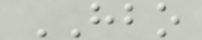HBO
